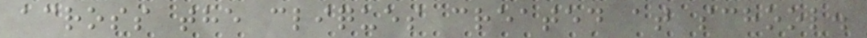across the cliques created at school.
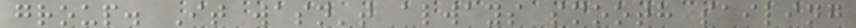group. It wasn't always smooth sailing
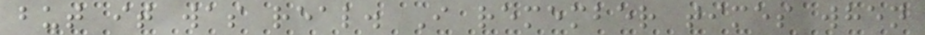but it was real. I remember times when
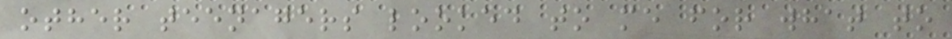other teenagers looked to me for what to
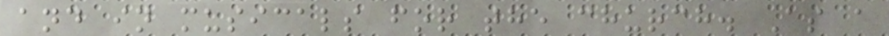and in musicals for the church. As a
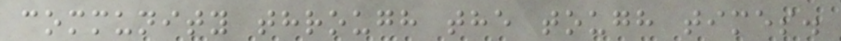community through the tough times.
